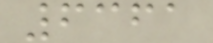6361
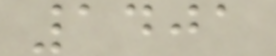1401
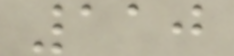110
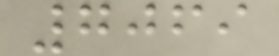7069
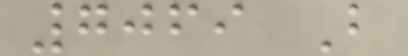7069 B
